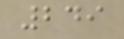249
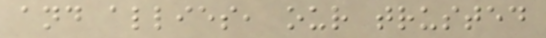and allies, our trusted
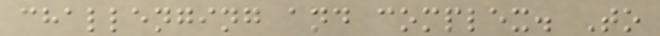challenging and complex. To
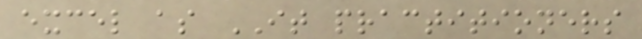excel as IT practitioners
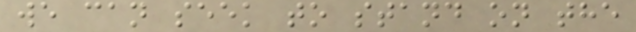we can seek to stand on the
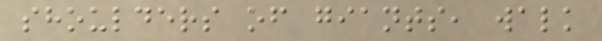shoulders of giants, walk
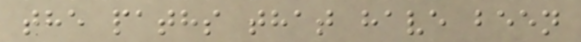the paths that have been
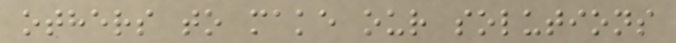others to make our solutions
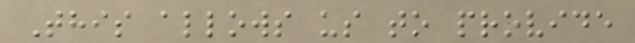This allows us to provide
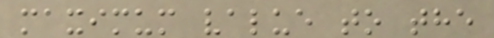maximum value to the
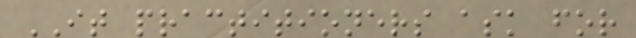IT practitioners ask for
